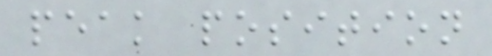peak position
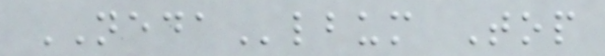NEDAlbum Top
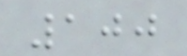100
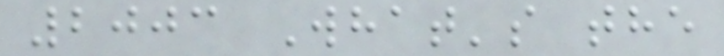2003 What's the
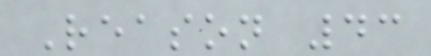Reason 43
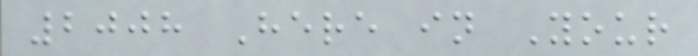2008 Here in Your
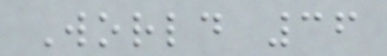World 36
